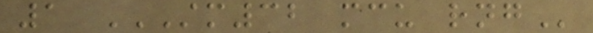1 STM32 MCU RNG
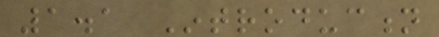1.1 Introduction
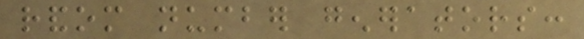random number generators:
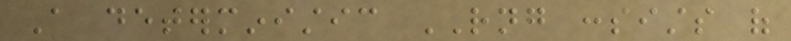A deterministic RNG consists of
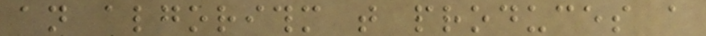an algorithm that produces a
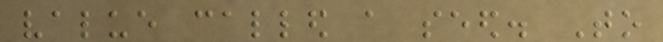value called a seed. To
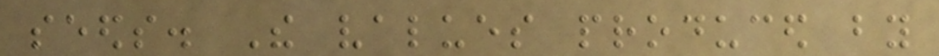seeds. The values produced by
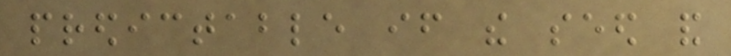predictable if the seed and
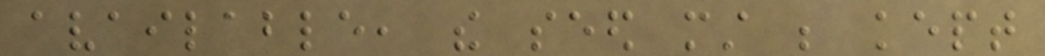available, the seed must be kept
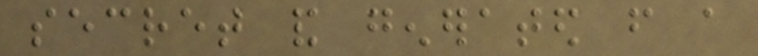secret and generated from a
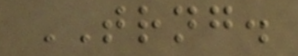TRNG.
